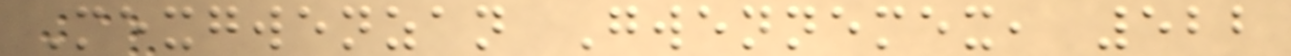Mexgwenzan Gwennemex, 522
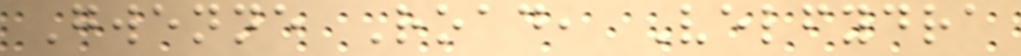Gwenne Road, Velfydra
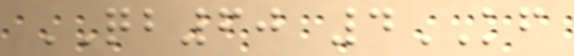QB60 4KF
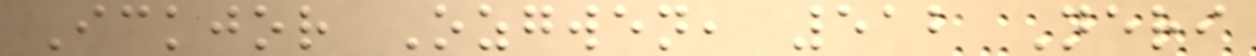Ickjor Ozgwen, 512 Neri
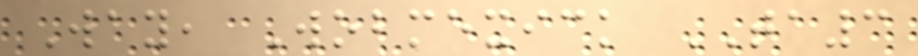Way, Wobmexick TA3
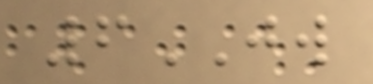6JW
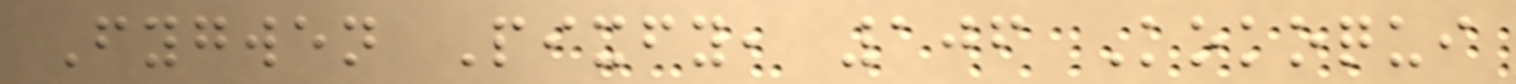Fygwen Pixfy, 106 Kokoqui
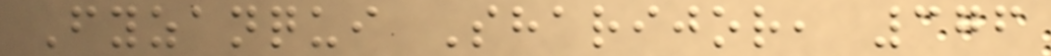Fyzanqui Sharijor, 376
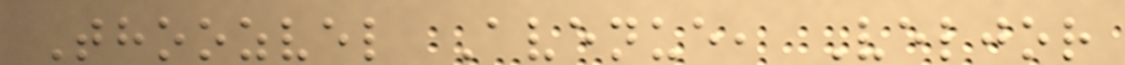Thoozvel Avenue, Veljor
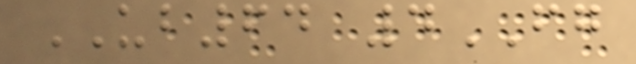UB64 4FG
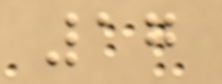17
